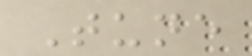Tune
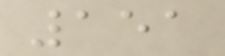151
